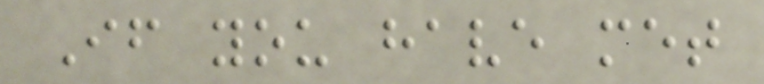If you have met
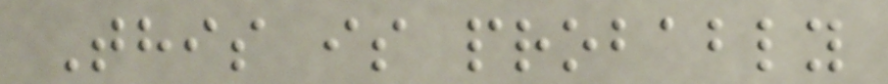This is probably
